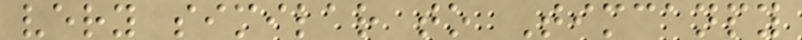very similar to Timcanpy
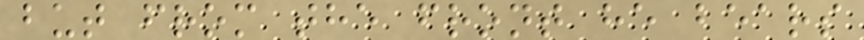but from the front he bears
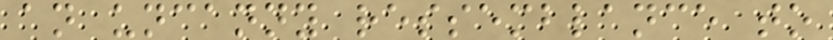an uncanny ressemblance to
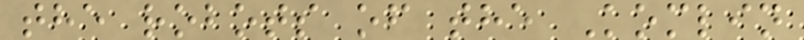the robots of the Komlin
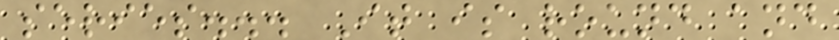series... It is round and
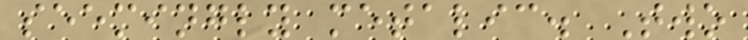seemingly metalic. Two
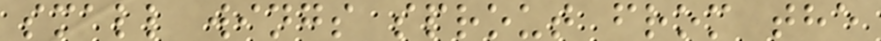small wings sprout from the
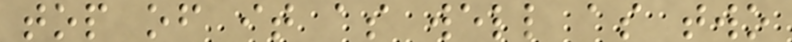top of it as well as two
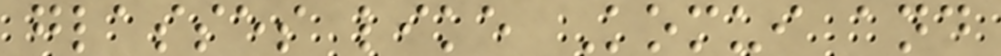glasses like Komui and
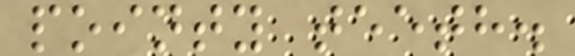pointy teeth.
